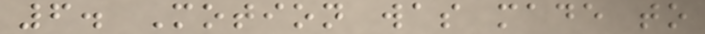6. Motion was made to
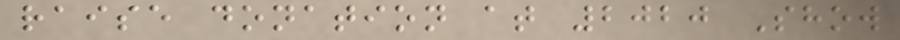raise donation at 2020 Show
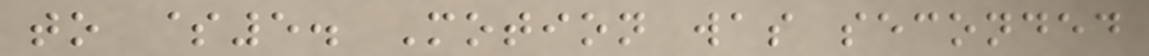to $5. Motion was seconded
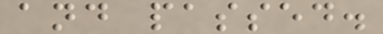and passed.
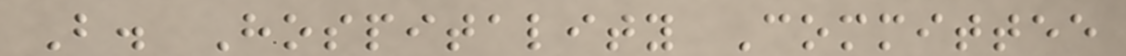B. Hospitality Committee
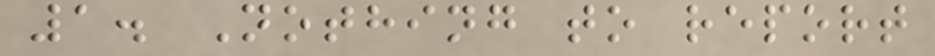1. Nothing to report
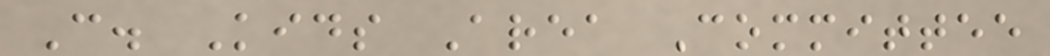C. Kids Area Committee
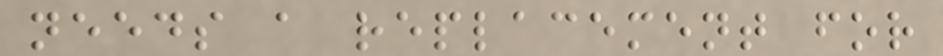needs a replacement for
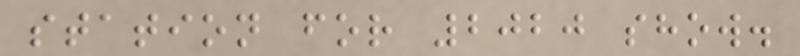station for 2020 show.
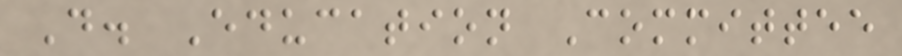D. Education Committee
